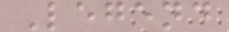Legend
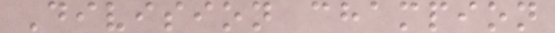Division champion
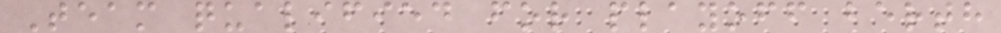Team qualified for playoff berth
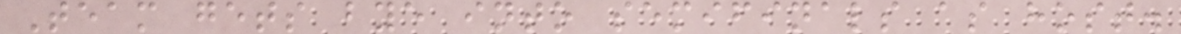Team gets bye into semifinals as host.
